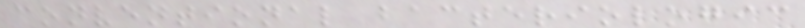conventional bacteriologic
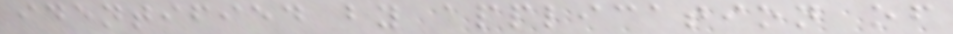identified by application of
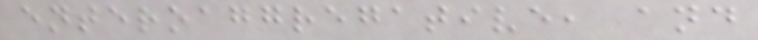enteroaggregative, and
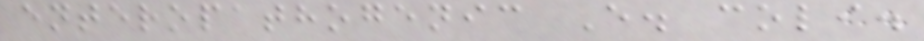enteropathogenic E. coli.
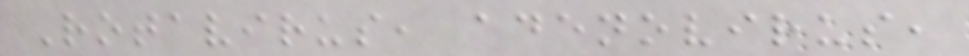Rotavirus, adenovirus,
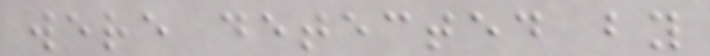were detected by
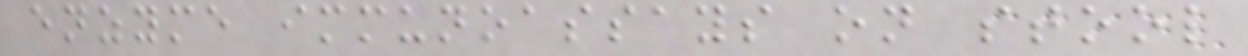enzyme immunoassays on stool
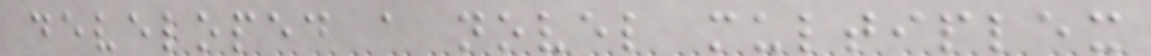developed a novel multiplex
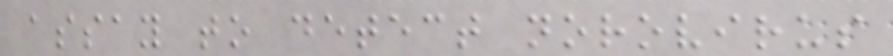assay to detect norovirus
